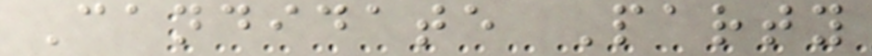Candidate Party
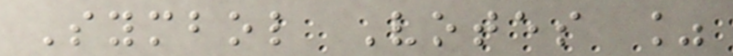Symbol Votes %
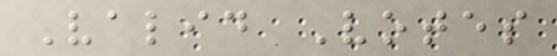Valid Votes
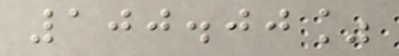100.00%
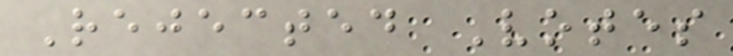Rejected Votes
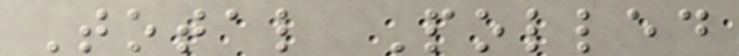Total Polled
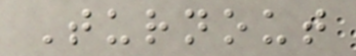Turnout
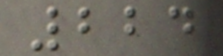224
